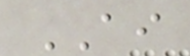AI
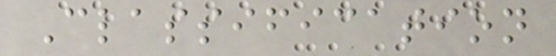Classification
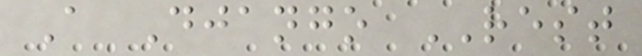A Django REST
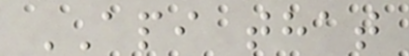API that
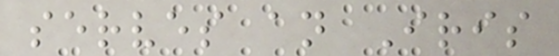serves an Iris
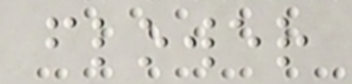flower
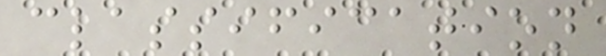classification
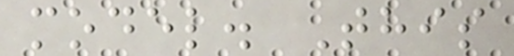model. This
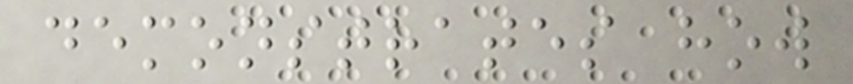demonstrates how
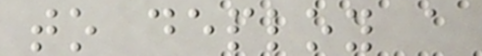to deploy a
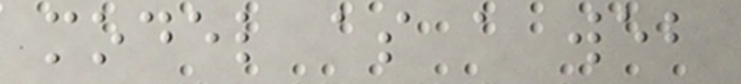model as a web
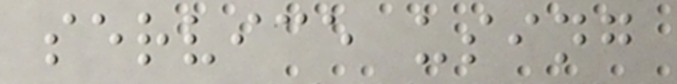service using
